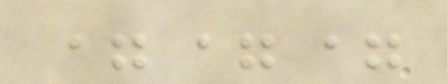===
